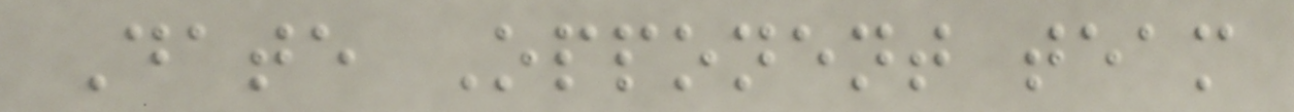Date Opponent team
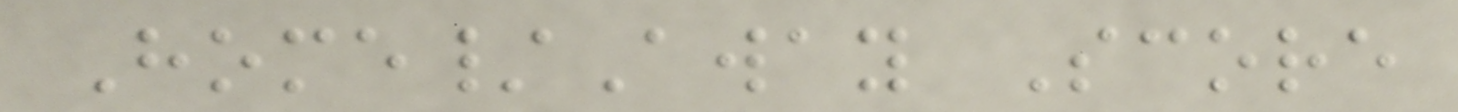Home/Away Score
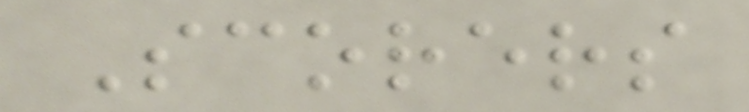Scorers
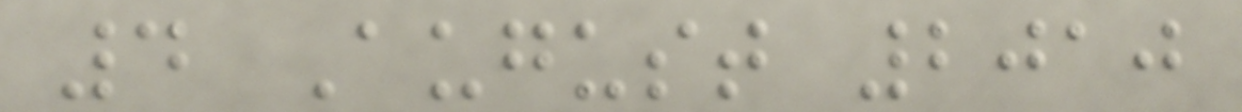4 August 2010
